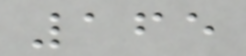165
